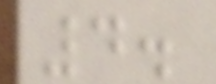4.
